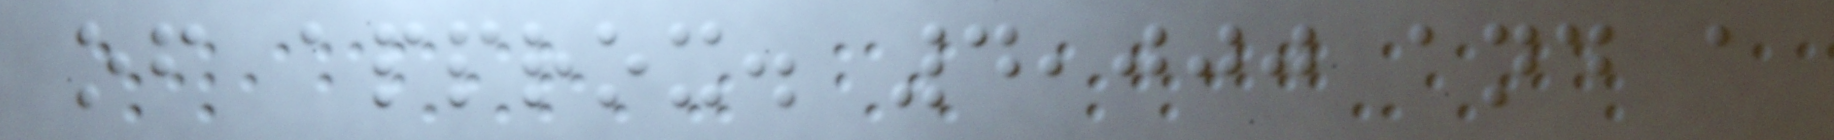of approx. 4,000 and a
